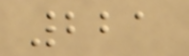221
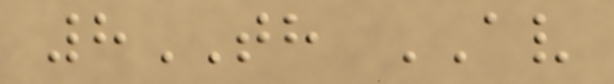8TH AV
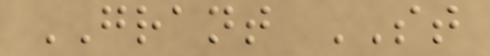GRANT ST
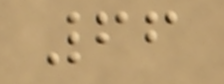66
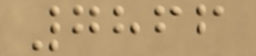7866
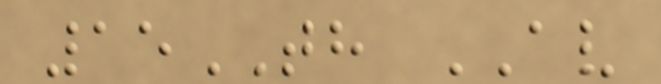15TH AV
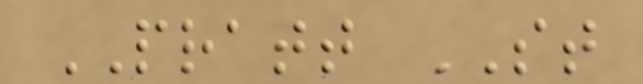PRATT ST
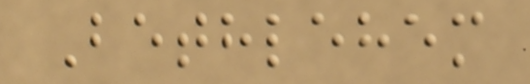Bethlehem
